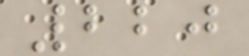220
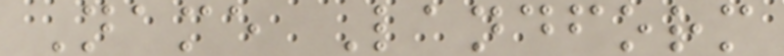Name Landform
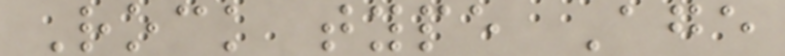Rock type Age
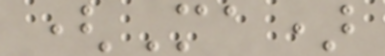(Ma)
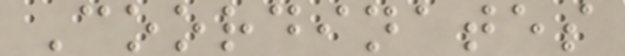Coordinates
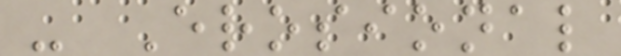- Erosional
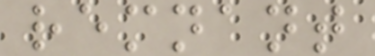remnant
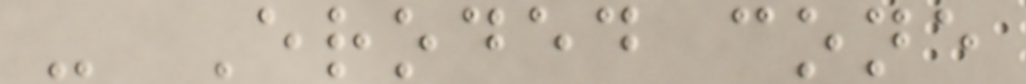- Eroded cone
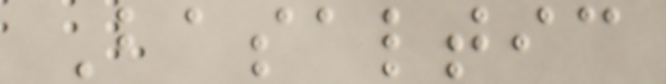Basaltic
